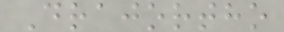Drajortho
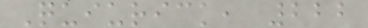Quiurick, 222
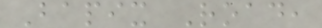Bapix Road,
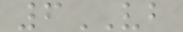6VB
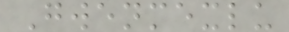Gwenmexlu
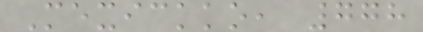Mexickko, 778
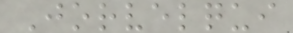Jorvelqui
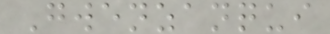Gwenzanqui
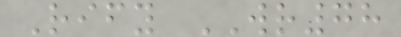Rify WR78
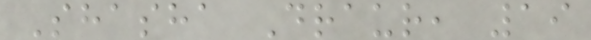Shasha Draur, 19
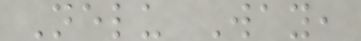Nelu Way,
